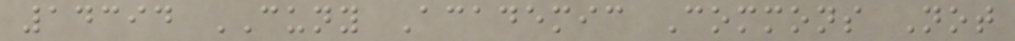14394 CUNY Academic Commons Not
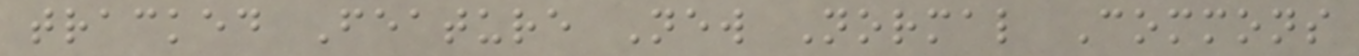tracked Feature New Normal Commons
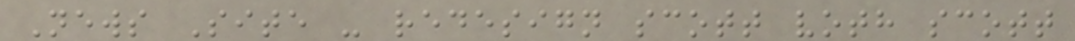News Site - redesign scott voth scott
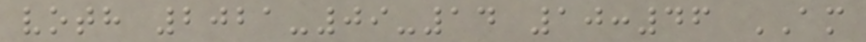voth 2021-09-14 10:46 AM
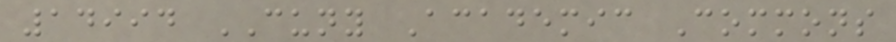14994 CUNY Academic Commons
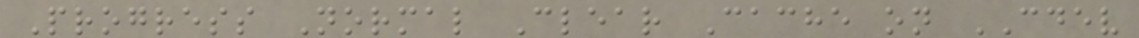Progress Normal Clear Cache on CDEV
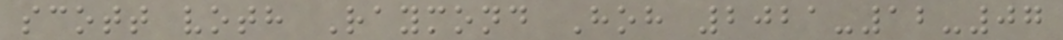scott voth Raymond Hoh 2021-12-07
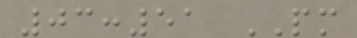03:51 PM
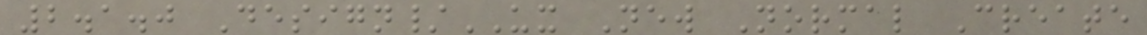2.1.0 Design/UX New Normal Create
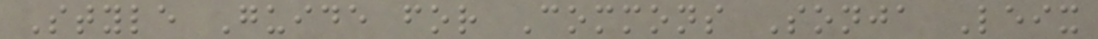Style Guide for Commons Sonja Leix
